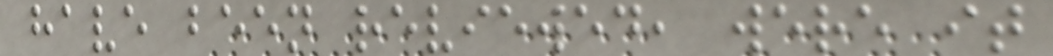have been reviewed, were it
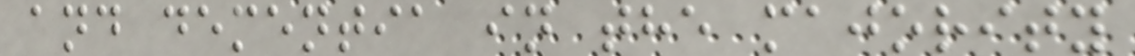and dementia in the majority
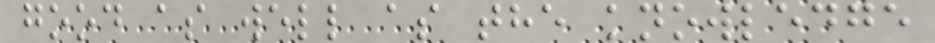good as well as the knowledge
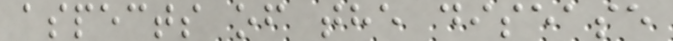aspects of the disease
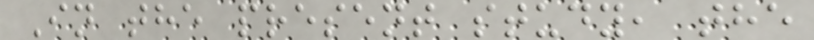In the present study, the
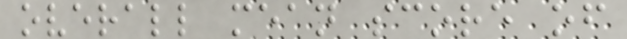overall mean score of
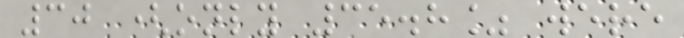30 (only 35.8% were
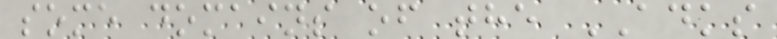some domains of the ADKS
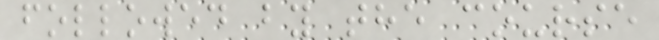followed by the course
